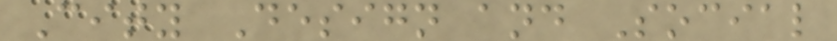City Design and Social
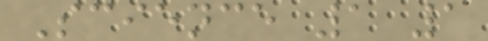Science 1 1
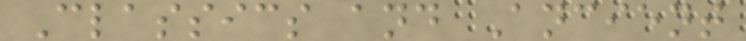Classics and Ancient
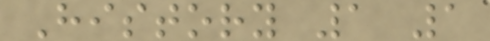History 1 1
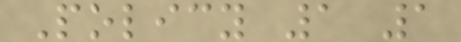Policy 1 1
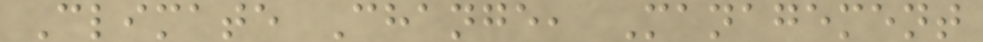Climate Change, Management
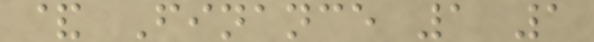& Finance 1 1
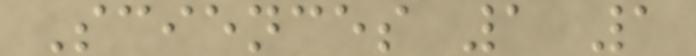Sciences 1 1
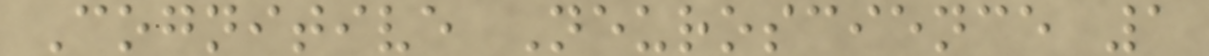Cognitive Neuroscience 1
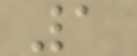1
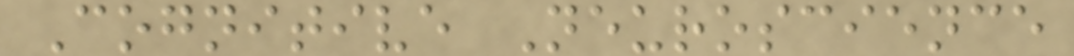Cognitive Neuroscience
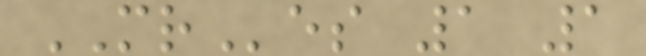MRes 1 1
